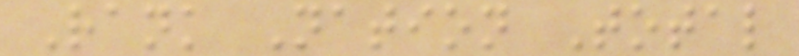Rank Nation Total
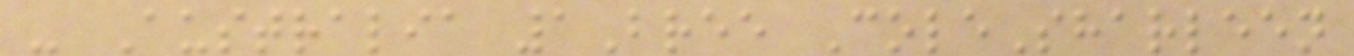- Australia 1Bree ColeSharleen
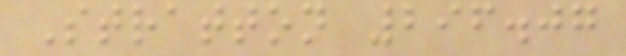Stratton 296.07
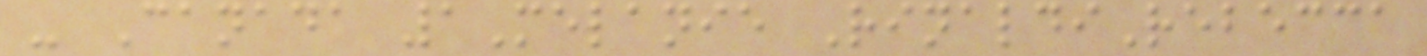- Canada 1Melanie RinaldiRebecca
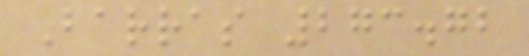Barras 273.72
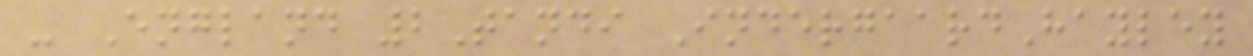- England 2Tandi IndergaardHayley
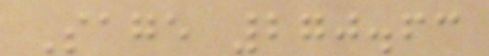Sage 270.63
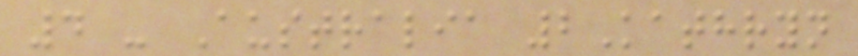4 - Australia 2Kathryn
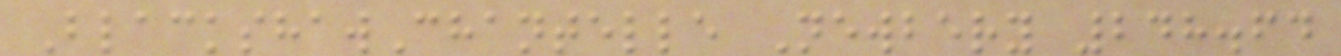BlackshawChantelle Newbery 248.64
